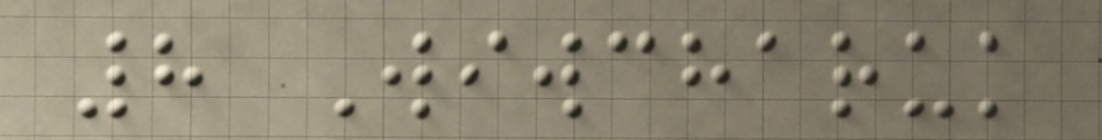8 Wiwcharuk
